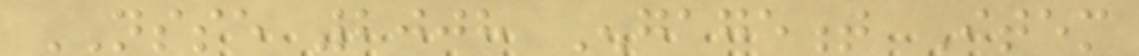NSSE 2008 Engagement Item
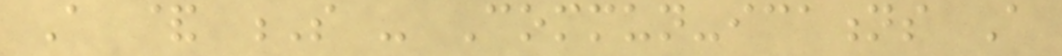A & S - Commun-ications A
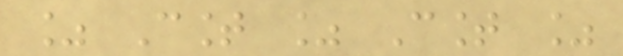% Count % Count %
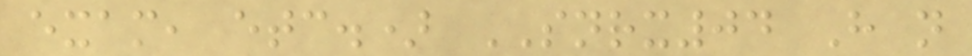exam, etc.) SNRX04 Have not
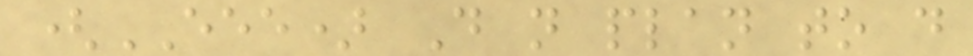(EEE) Do not plan to do
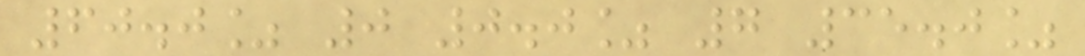60.0% 0 0.0% 7 35.0%
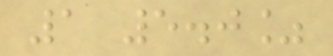1 5.0%
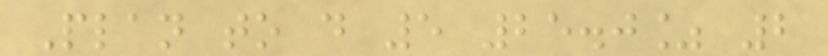Plan to do 5 25.0% 2
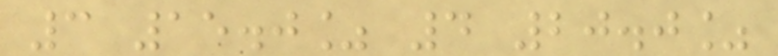3 15.0% 4 20.0%
